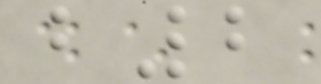b2
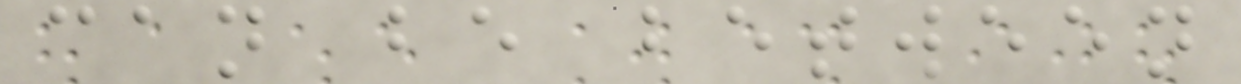can be between
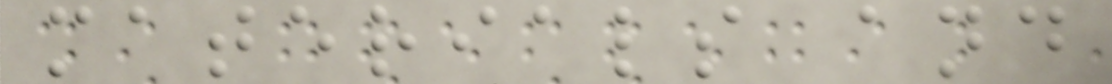materials and
